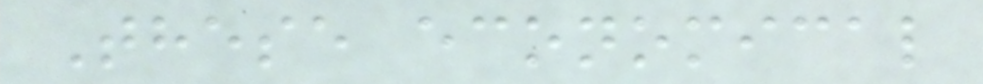These economical
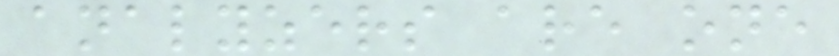analyzers are one
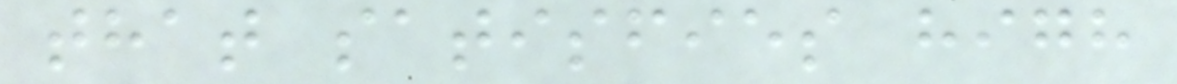that satisfies high
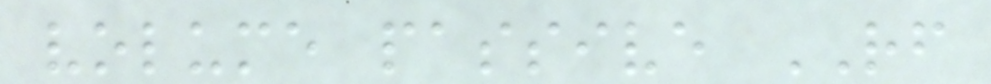volume passive RF
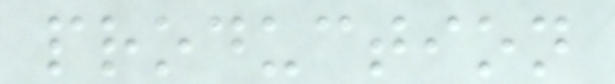production
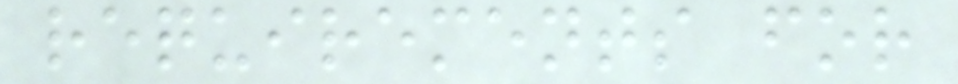requirements for
